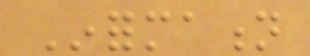Information
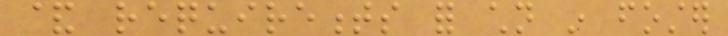& requirements for children in foster
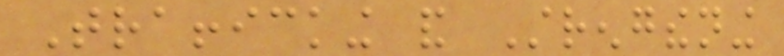Trafficking and Strengthening
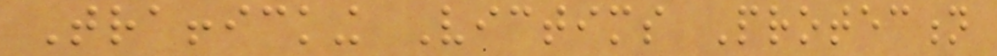Trafficking Victims Protection
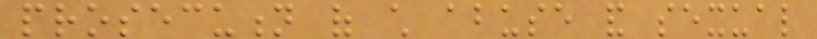prosecution of child abuse and sexual
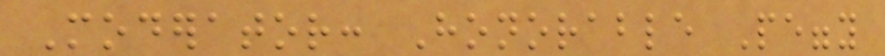Moderator: Honorable Peggy
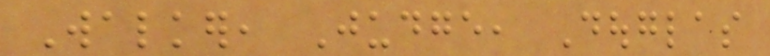Walker, Judge, Douglas
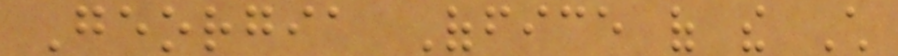Georgia Office of the Child
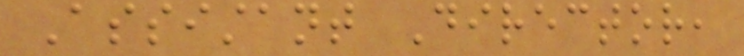Assistant Director,
